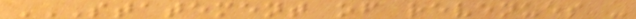STATEMENT OF REVENUES -
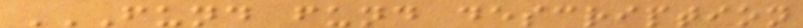FUND FUND DESCRIPTION
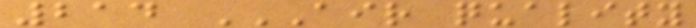214 AIR QUALITY
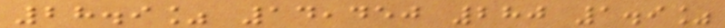28.9% 14,450 280 1.9%
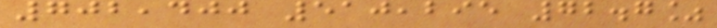702,400 510,295 72.7%
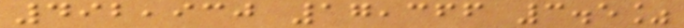492,930 17,366 3.5%
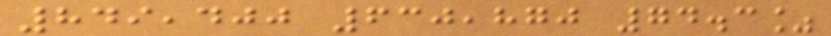849,400 630,870 74.3%
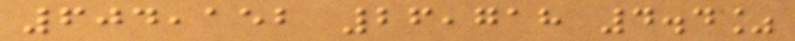604,152 26,718 4.4%
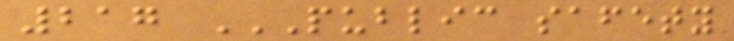217 PUBLIC SAFETY
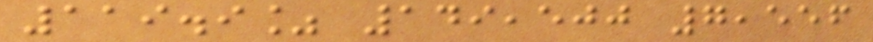119.9% 149,500 7,556
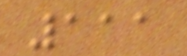111
